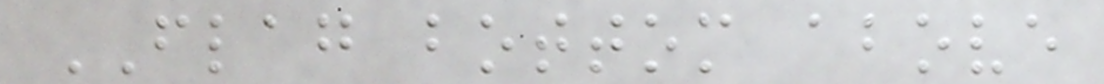FLAG bottom above
